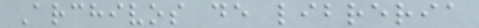Archivos de libreria
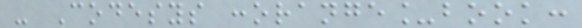- Codesys :orange_book:
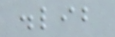.lib
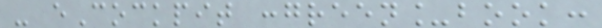- eCockpit :green_book:
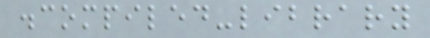.compiled-library
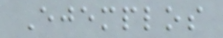Ejemplos
